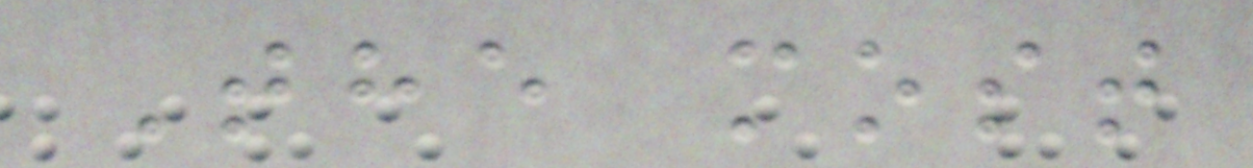The most
